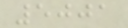5001
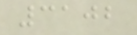3102
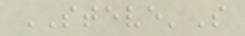STEVE'S
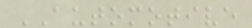AUTOMOTIVE
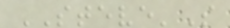STEVE'S
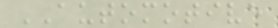AUTOMOTIVE
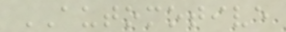AUTOMOTIVE
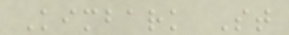Kimbark St
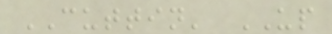CUTTIN' UP
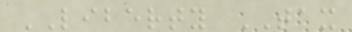LIBERTY TAX
